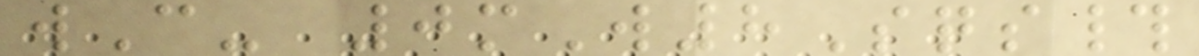wC- 0mW8Sqs#
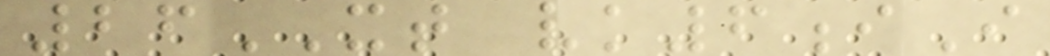26XT vk6iI
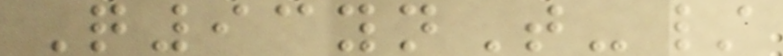Q93ynT-/
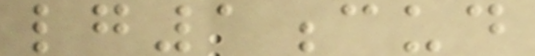lg1cud
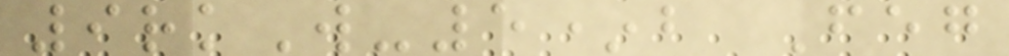9rkW-5*b Feg
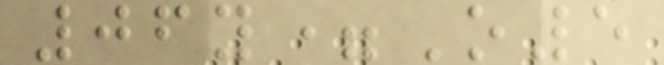06y=O5
